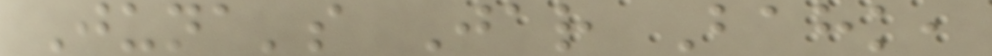Juna's Jar Bahk,
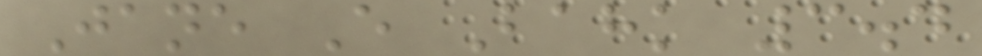Jane E Bahk 3.4
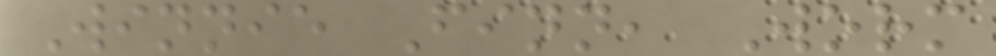Winnie Finn, Worm
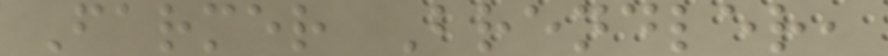Farmer Brendler,
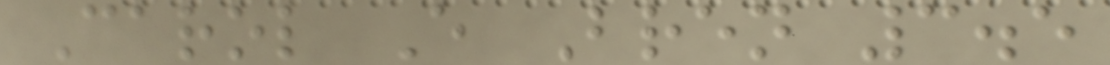Carol E Bren 3.5
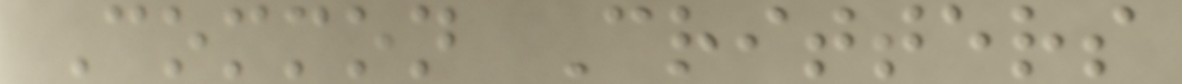Common Critters
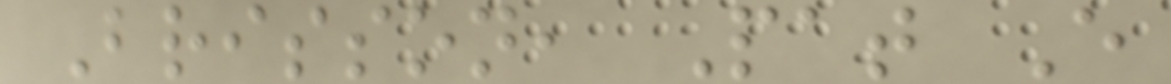Brisson, Pat E
